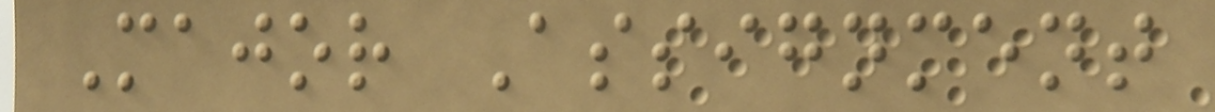Major Assignment
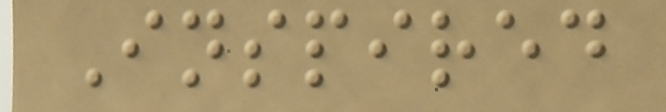Inspired
